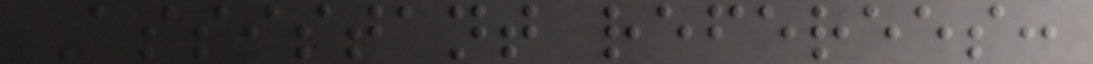Assistant referees:
